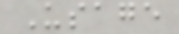Usage
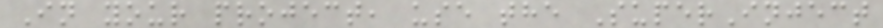In your project, use the SuperInject
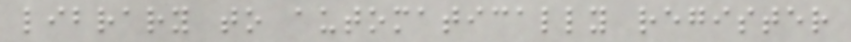library to automatically register
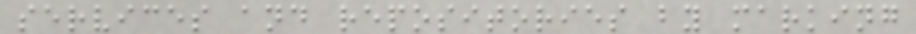services and repositories by marking
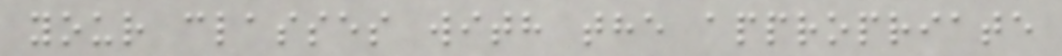your classes with the appropriate
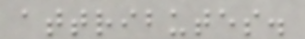attributes.
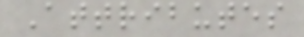Attributes
